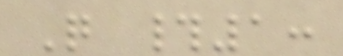Q #1:
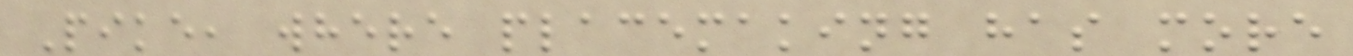Pike, where placemaking has more
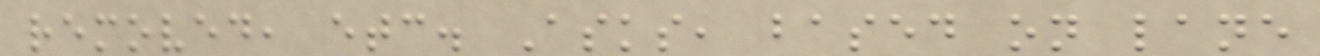removed, etc. Asks, based on lane
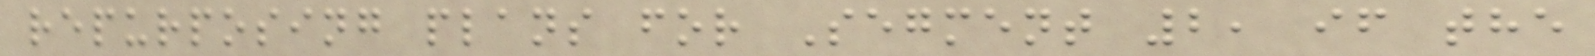repurposing plans for Segment 2, if the
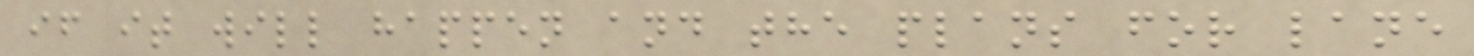if it will happen and the plans for lane
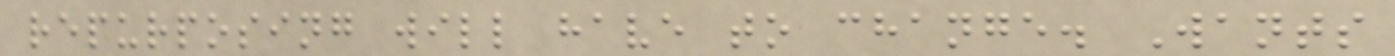repurposing will have to change. Wants
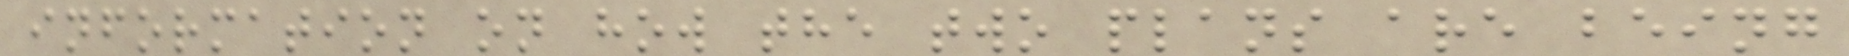information on how the two plans are being
